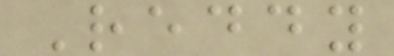Reddy
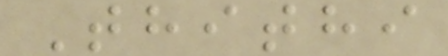Thithi
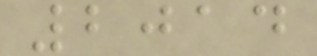2014
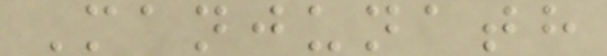Manjunath
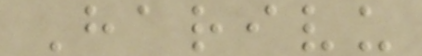Harivu
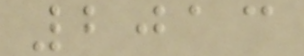2013
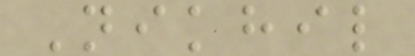Nikhil
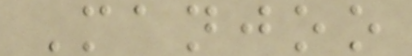Manjoo
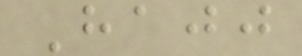Hajj
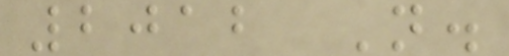2012 N.
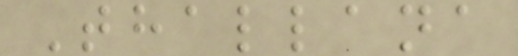Thallana
